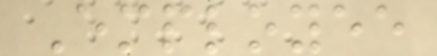Employee
